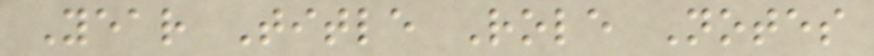Year Title Role Notes
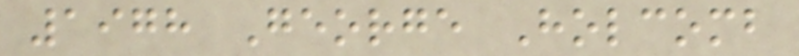1978 George Holcomb
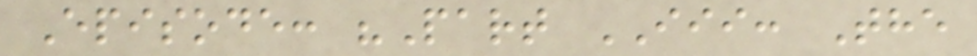Episode: "Part III: The
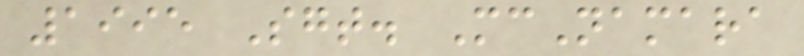1995 Sgt. McNamara
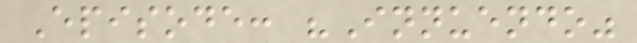Episode: "Innuendo"
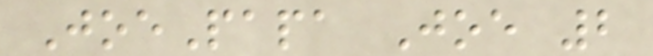JoePapa Joe 2
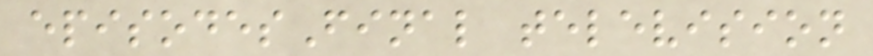episodesFinal television
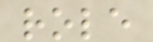role
